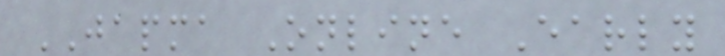JAPMA Online Early
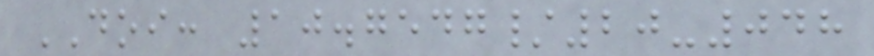DOI: 10.7547/20-048
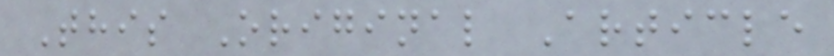This Original Article
